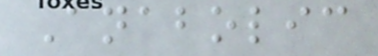Anabolic
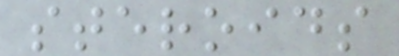steroids
